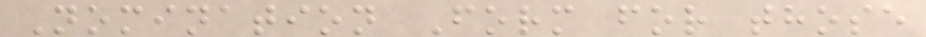Nomination Form for those
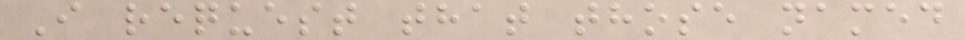I request that those named
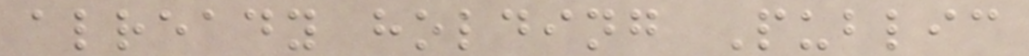already holding Public
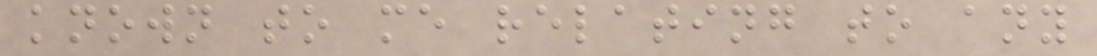known to me relating to any
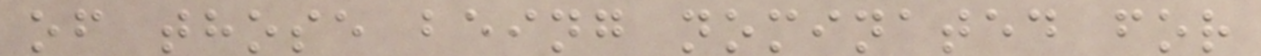of those being nominated for
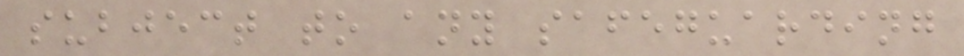subject to any safeguarding
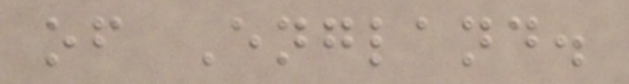of England.
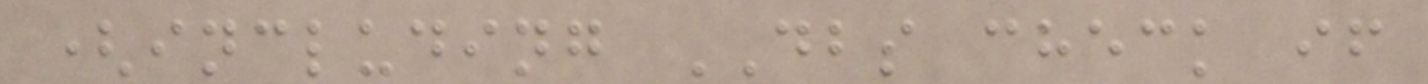(including DBS check if
